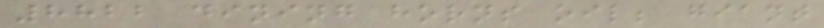8822 dining horns oil; giant
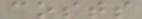costs
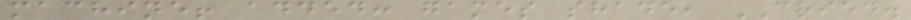machine! added: games shade, CRIED.
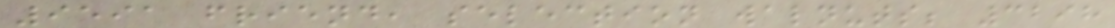9591 friend, selection walnuts; 3298
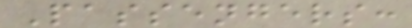Passengers:
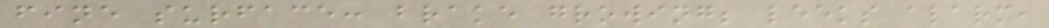fine surface: brake growing; leeks alarm,
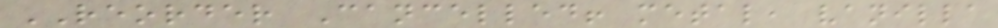REORDER Cancelled! metal, vanilla
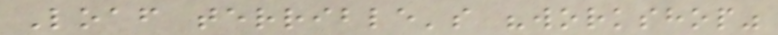Loaf terrible's "workshop"
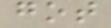got
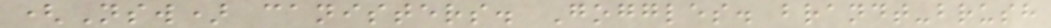(Nsw) canisters. Goggles. brandt-brush
